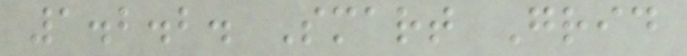1.2.2. Smart Grid
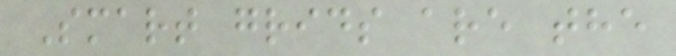Smart grids are the
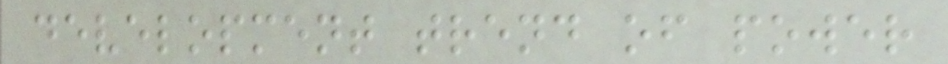development trend of power
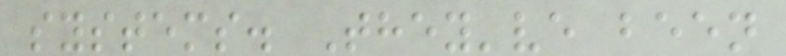systems. They've been
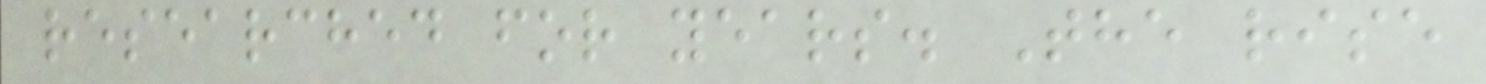researched for years. The rise
